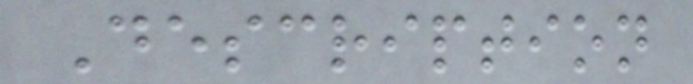Description
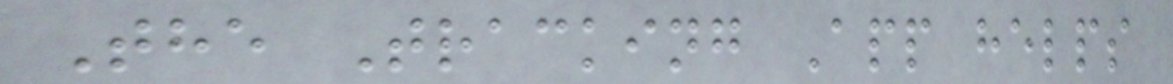The Tracking App helps
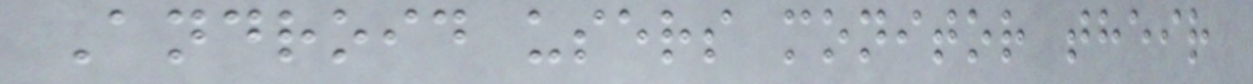Android users monitor their
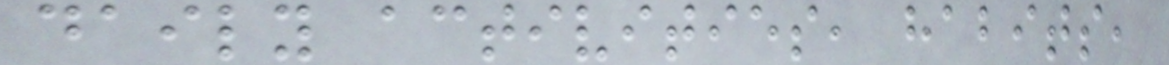daily activities, habits,
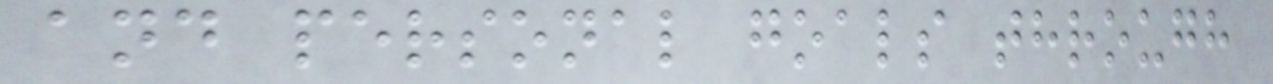and personal goals through
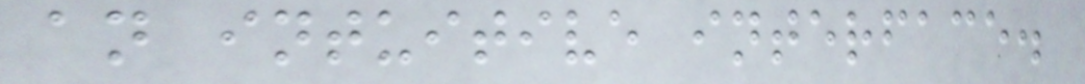an intuitive interface.
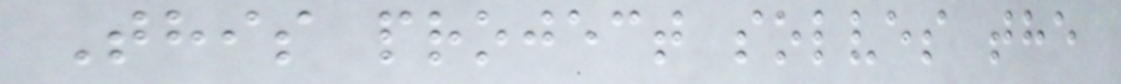This project solves the
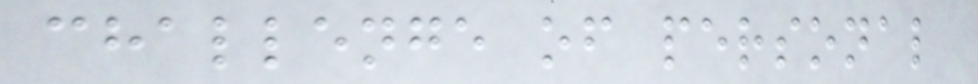challenge of personal
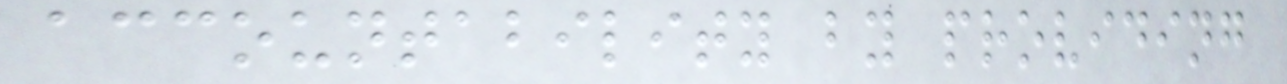accountability by providing
